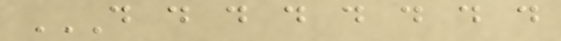D D D D D D D D
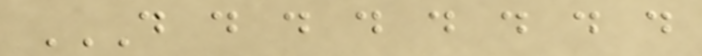D D D D D D D D
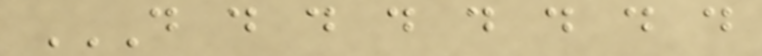D D D D D D D D
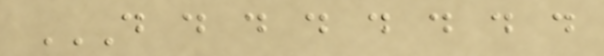D D D D D D D D
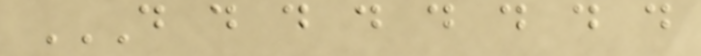D D D D D D D D
